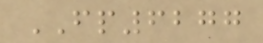FP6277
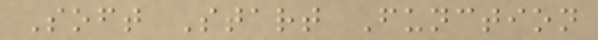Soft Start Function
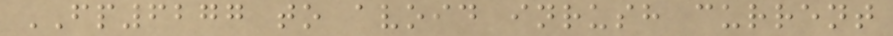FP6277 to avoid inrush current
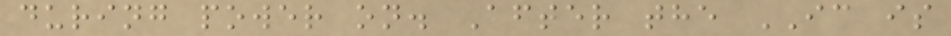during power on. After the IC is
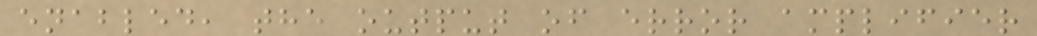enabled, the output of error amplifier
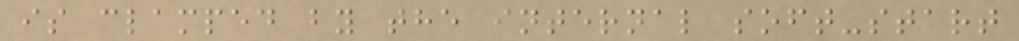is clamped by the internal soft-start
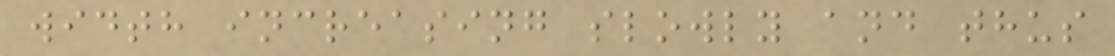width increasing slowly and thus
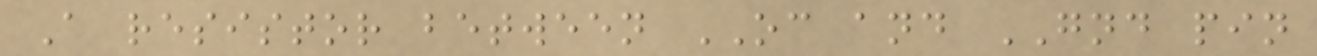A resistor between OC and GND pin
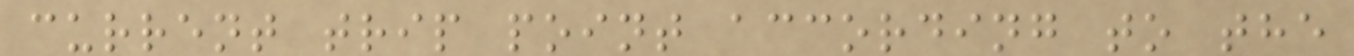current trip point according to the
